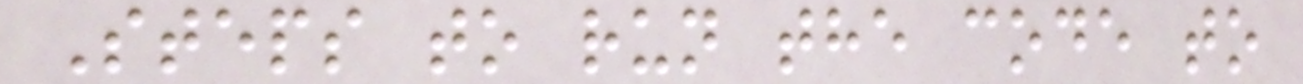Steps to run the code to
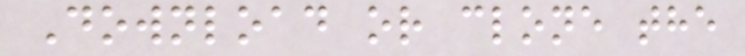Download or clone the
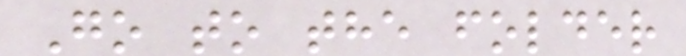Go to the folder
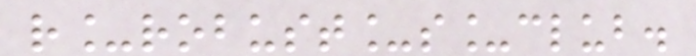r_robust_s_club.
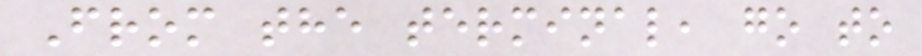From the terminal, go to
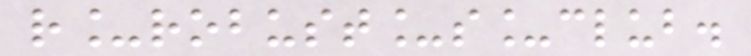r_robust_s_club.
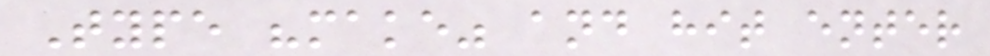Type "make" and hit enter
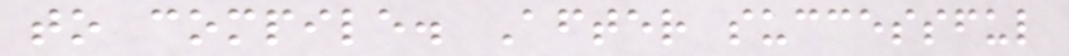to compile. After successful
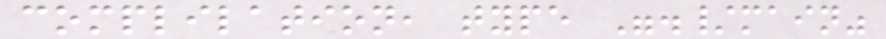complilation, type "./main"
